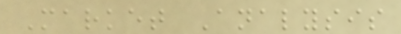Market Analysis
